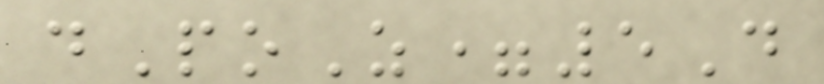dPoZ=5D
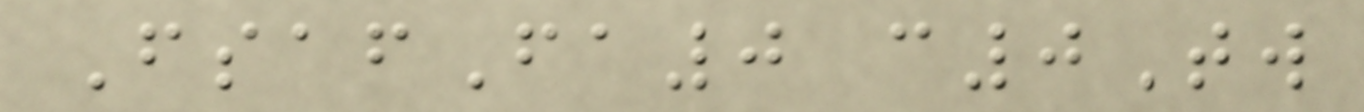FsafFa0 c0Tw
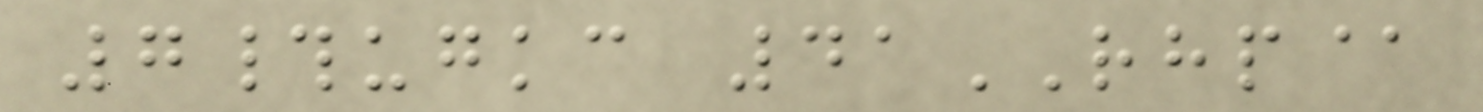7#ugkc 41RHP@
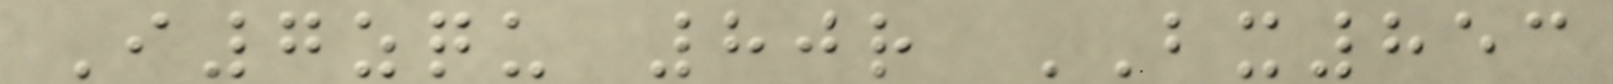I7zqu 80r BX853
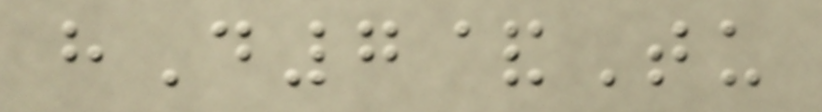hD7&Tu
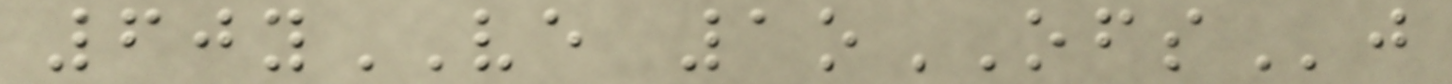60yVE 1oOFSj
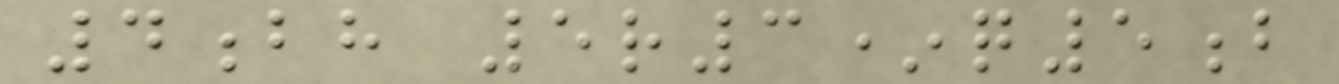4bh 5r3*q5b
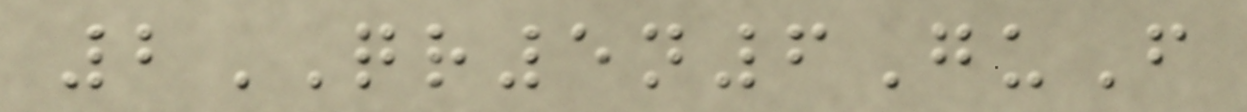2QR5n6GuF
